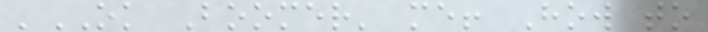'OK Boomer' me! How to
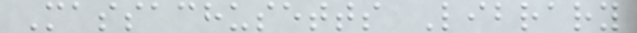Massachusetts Library
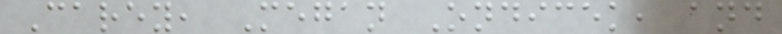Carey, Megan Ondicek, and
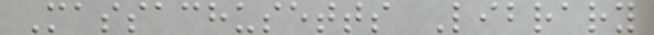Massachusetts Library
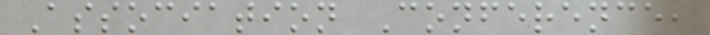Association Conference,
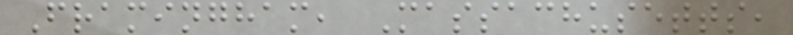Framingham, Massachusetts,
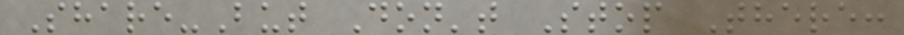Share-But Don't Stop There:
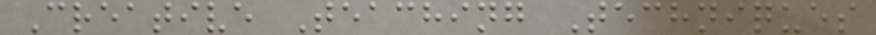Creative Teaching Techniques
